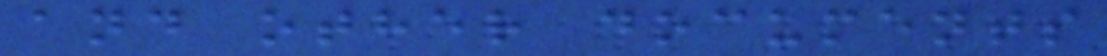and other documents
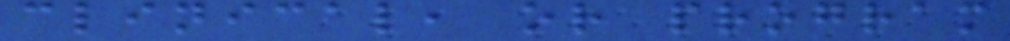clinical, or program
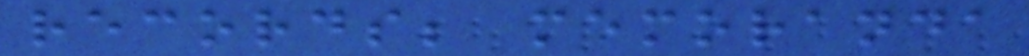records; memoranda
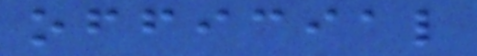official
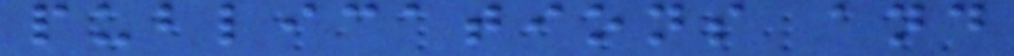publications and
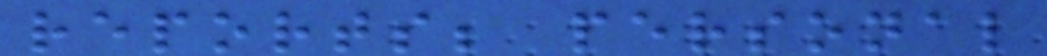reports; personal
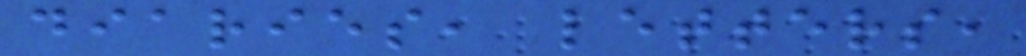diaries, letters,
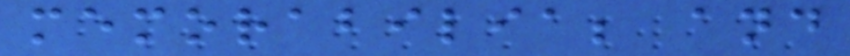memorabilia; and
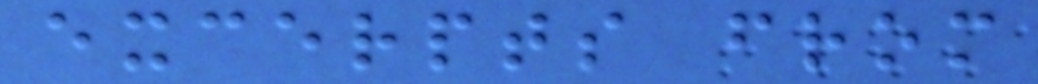excerpts from
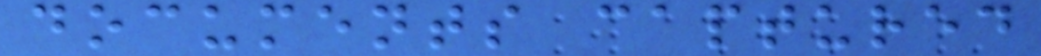documents captured
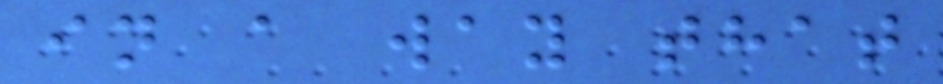in a way that
